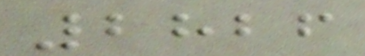2826
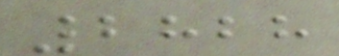2828
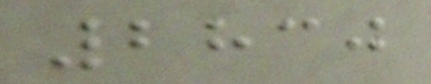2830
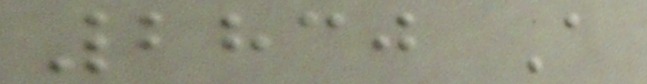2830 A
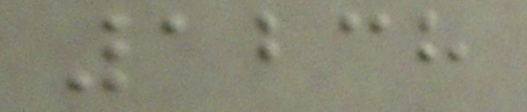1238
